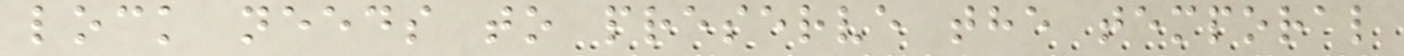lock needs to preserve the temporal
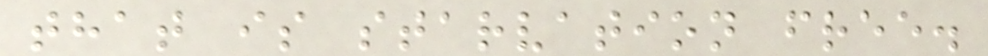that is starvation free.
